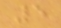5
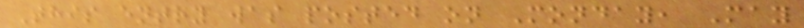This entry was posted on Monday, May
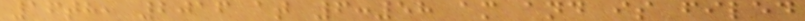16th, 2016 at 6:58 am and is filed
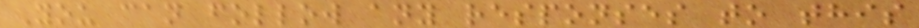You can follow any responses to this
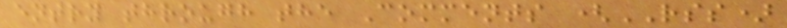entry through the Comments (RSS)
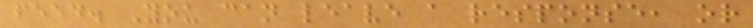feed. You can leave a response, or
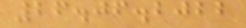26.06.2022
